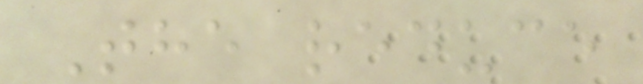The reduce
